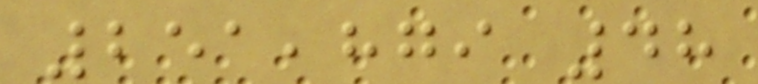251,879 48
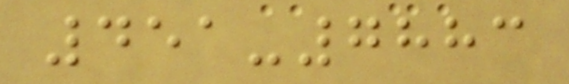451-7883
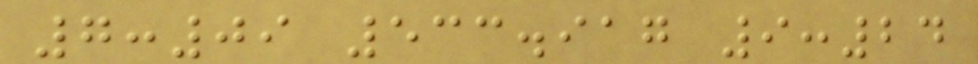7:09 533.917 9:24
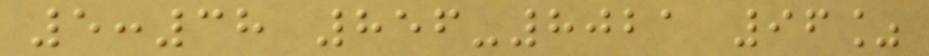5:38 856-8021 96%
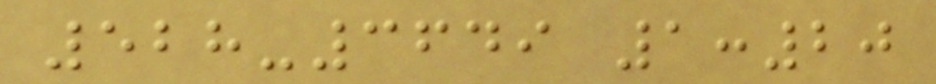528-3649 1:20
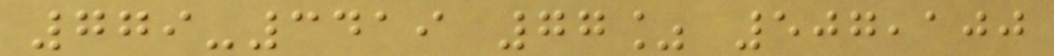779-3419 77% 507,100
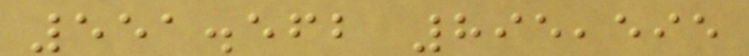551.562 895,595
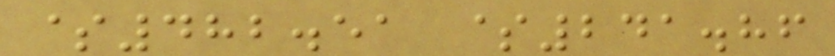$482.51 $241.86
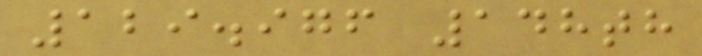129.976 148th
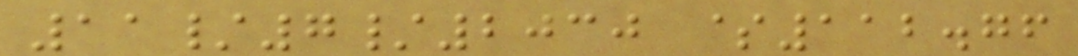11/7/2030 $112.76
